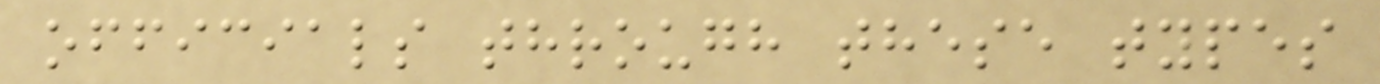officials through these types
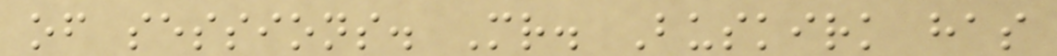of sessions. Mr. Buskirk has
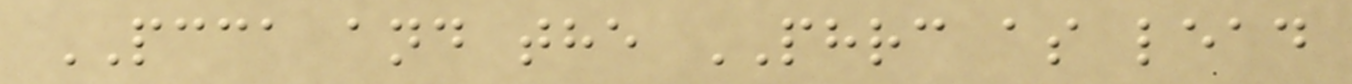PCCA and the PHRC as lead
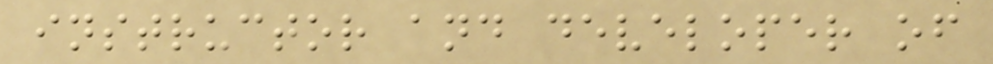instructor and developer of
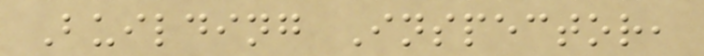Building Inspector,
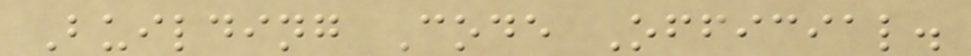Building Code Official.
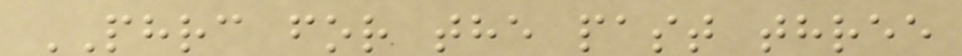PHRC for the past three
